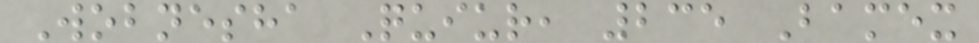Wobnesha Quiur, 235 Bamex
